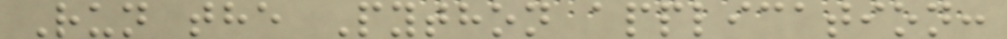Run the Python application:
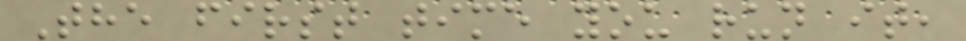The first time you run it,
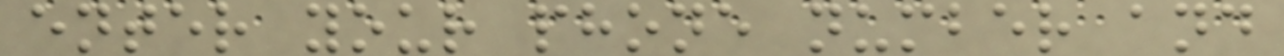enter your phone number and
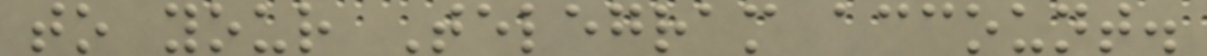to your Telegram account.
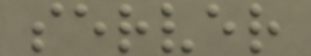server
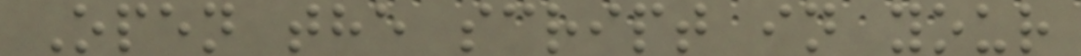Open the script in your
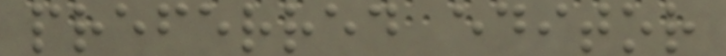preferred editor
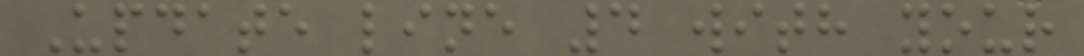Update line 4 with your
